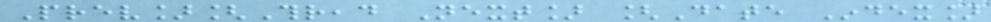Prev][Thread Next] [Date Index]
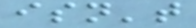isn't
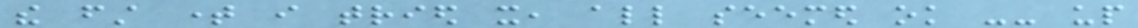the first time i tried it, all seemed ok -- up
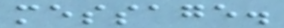message.
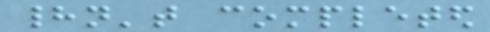hadn't completed
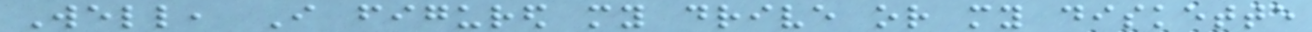Well, I figured my drive or my diskette
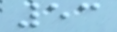53
